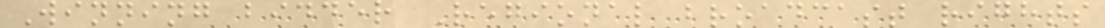Winning bidder Regional broadcast rights
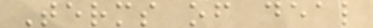Terms of deal
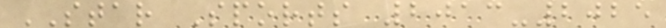STAR Sports 2013-2025
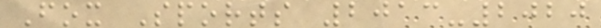Fox Sports 2013-2020
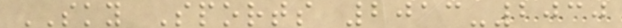SKY Sports 2013-2030
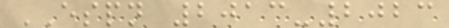ESPN 2013-2023
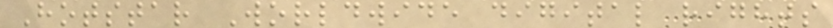Hotstar Worldwide digital rights
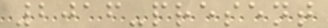2016-present
